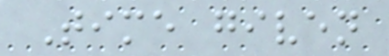Time given
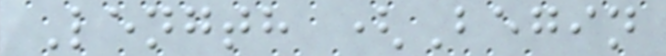Length (Begin
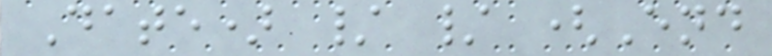Date) / / (End
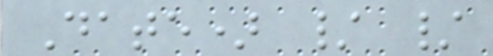Date) / /
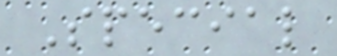Special
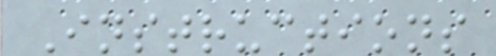Instructions
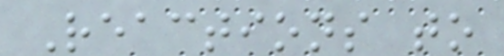Reactions to
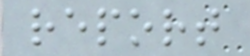report
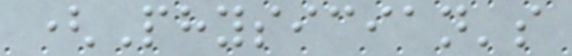(Physician's
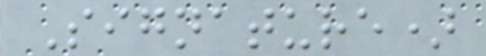Signature)
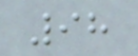98
